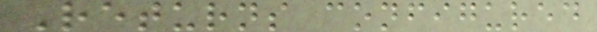Returns configured
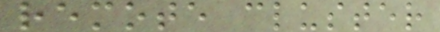remote cluster
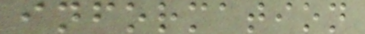information
